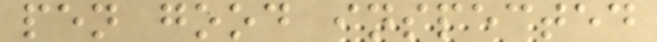pen good inspected
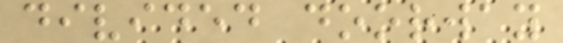divided doorway
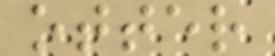otter
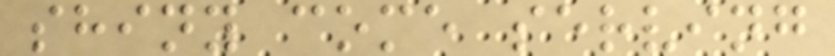shiny come serving
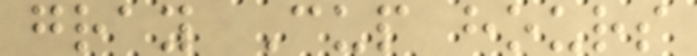gray Cup hours
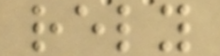rely
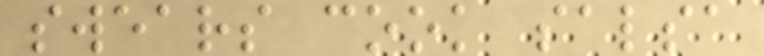swears cook salsa
